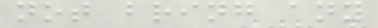not bring any
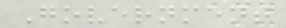Government
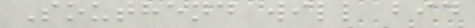Southend will bid
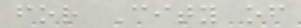for City of
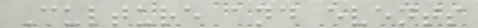Culture and events
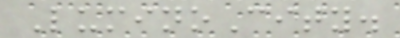LuminoCity.
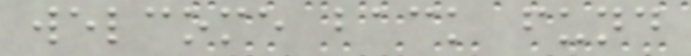welcome back fund
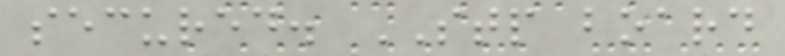secured. STP board
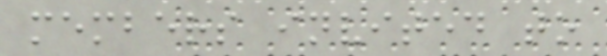members invited to
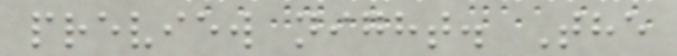preview night. The
